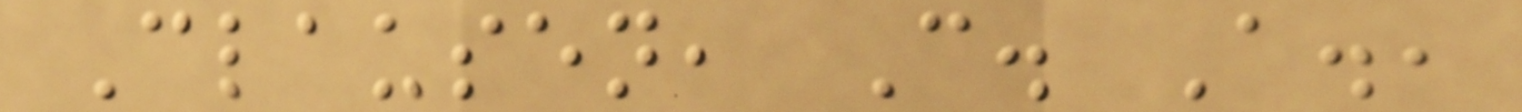Clausen, C. A.,
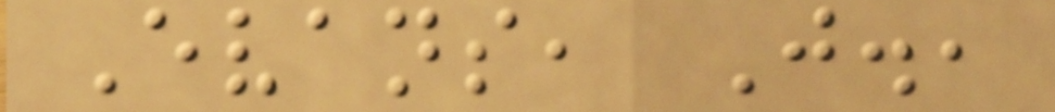Evans, J.,
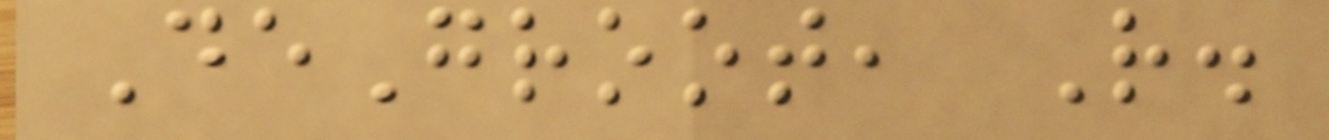DeGroot, R.
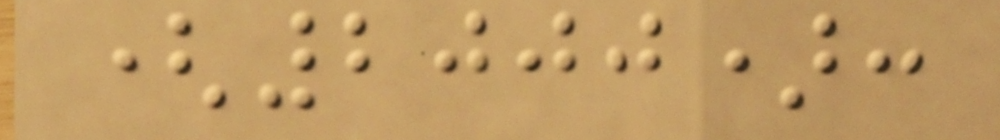(2000):
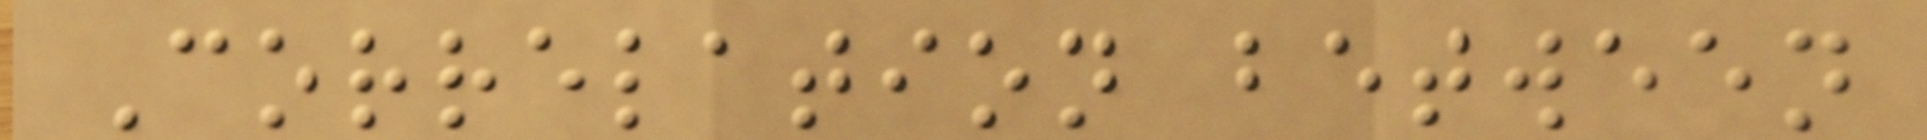Correlation between
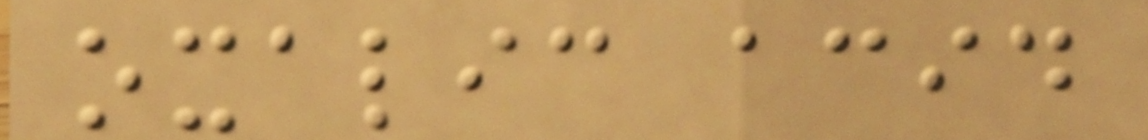oxalic acid
